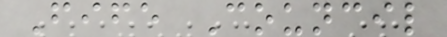Fife Council
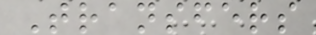Transfers
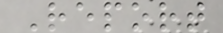Report
